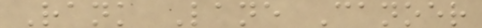Rank Lane Canoer
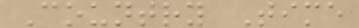Country Time
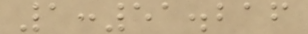1:51.216
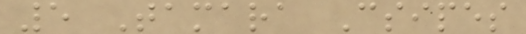5 Tamara Csipes
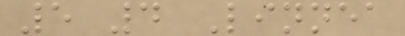5 4 Linnea
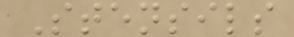Stensils
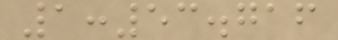1:53.716
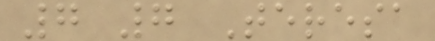7 7 Teresa
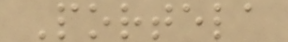Portela
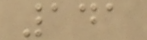141
